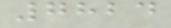7824
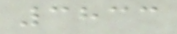3833
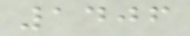1406
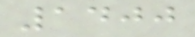1400
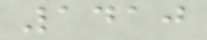1410
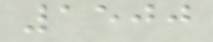1500
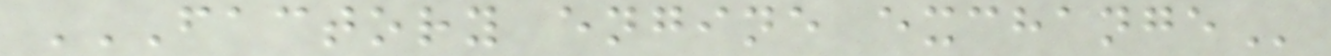FACTORY ENGINE EXCHANGE
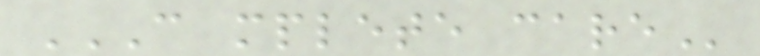C MPLETE CARE
